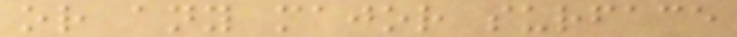or any major surface
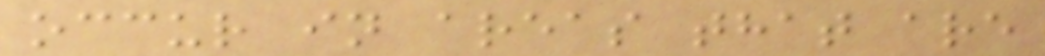occur in areas that are
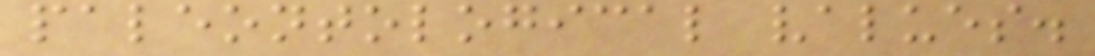paleontological values.
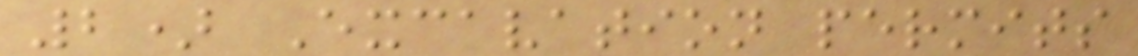2) Excavation permits
